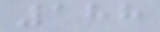188
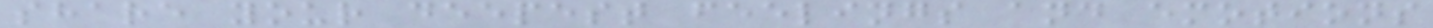share your deepest feelings and emotions
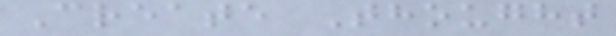Create Thought
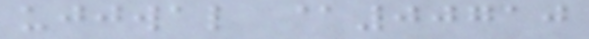ujjwal @00710
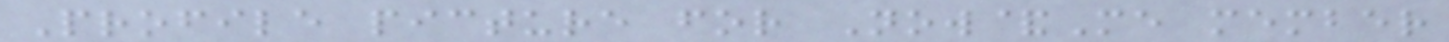Profile picture for Now&Me member
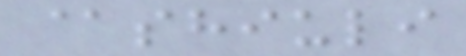@shiuli
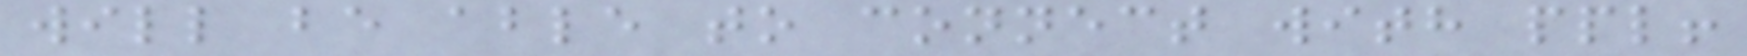will be able to connect with ppl!
